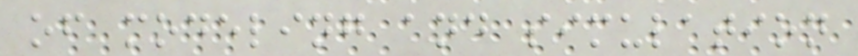of modeling and simulation
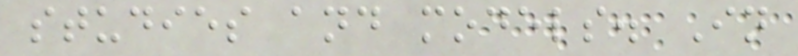studies and models. In
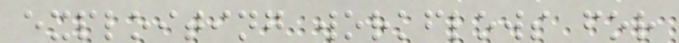exploiting workflows for
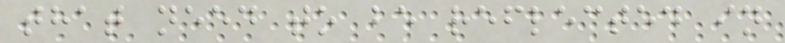that need to be reflected in
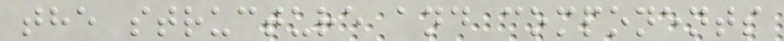the structure and components
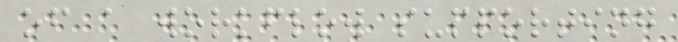of a workflow supporting
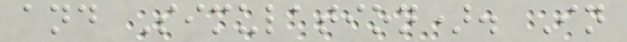and Simulation). In
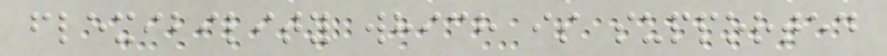flexibility which is supported
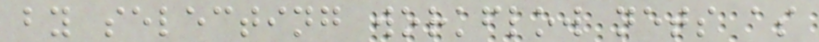by selecting workflow nets as
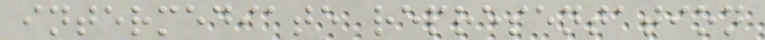intermediate representation
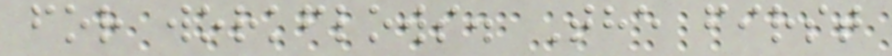for workflows. The first
